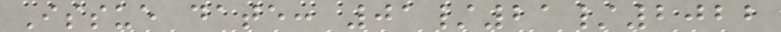Issue date: 01/21/2022
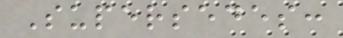Supersedes:
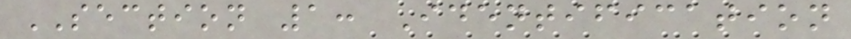SECTION 1: Identification
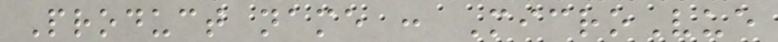Product name : MicroVue
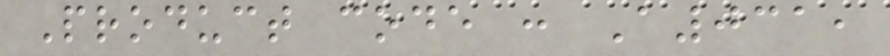Product code : A031,
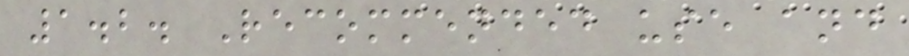1.2. Recommended use and
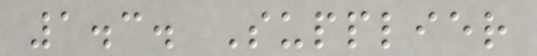1.3. Supplier
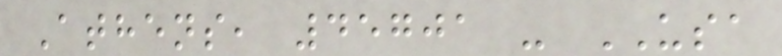Athens, 45701 - USA
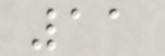11
